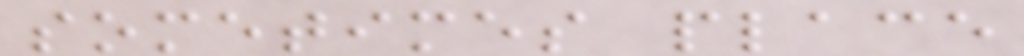sometimes place
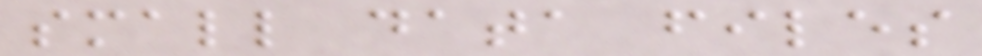small data files
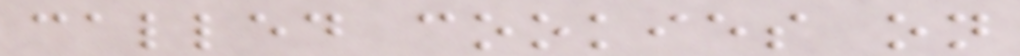called cookies on
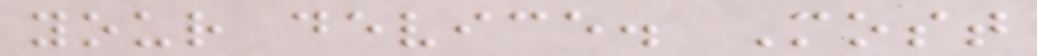your device. Most
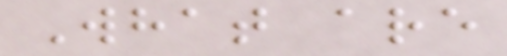What are
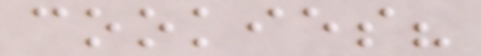cookies?
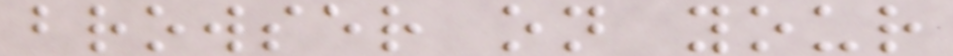browser on your
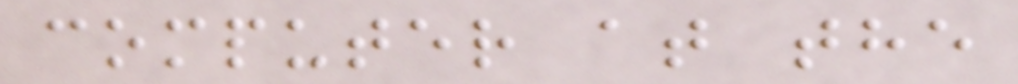computer at the
